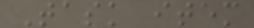Task item
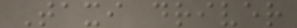Taxi driver
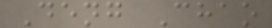Deng Chao
